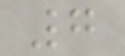7
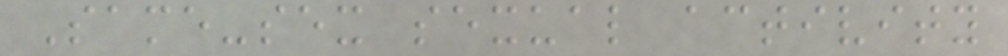Same-sex sexual activity
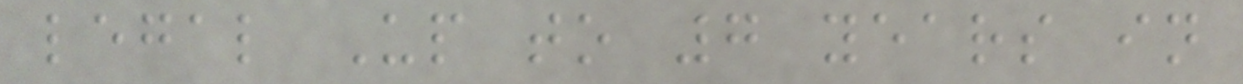legal Up to 7 years in
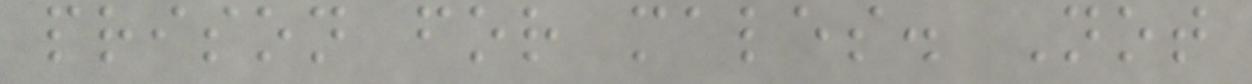prison for males. Not
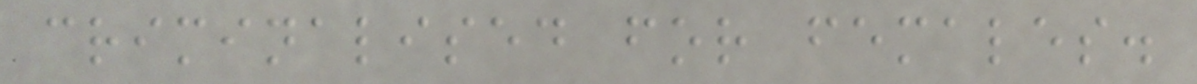criminalised for females.
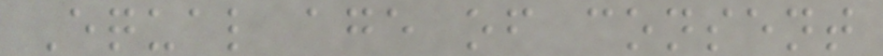Equal age of consent
